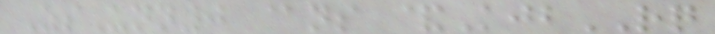ZsUnn0 @ns &KjbRQ
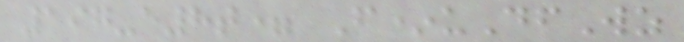197-e8t= F*uDfWz
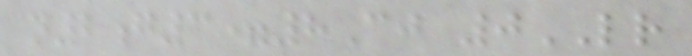n2g3=8Cj 0LR
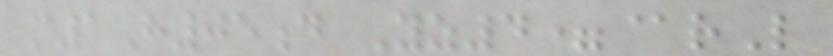m1H05d Yz4=@rL
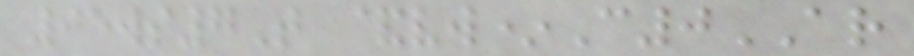05ws7T &vw*C0AR
